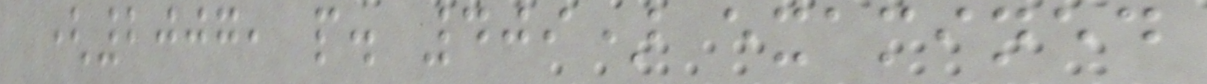(2007, p. 409) examined
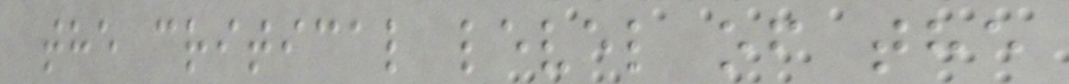the critical level of the
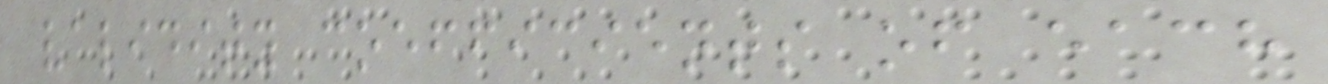validity coefficients of each
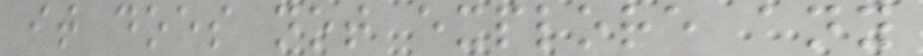it does not explore any
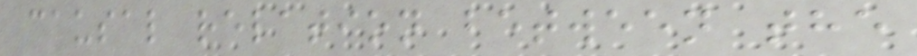causal relation between the
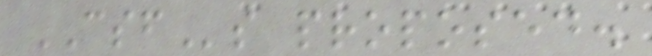CSFs proposed.
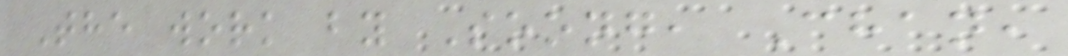The work by Soong, Chan,
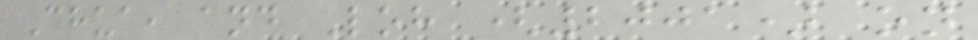Chua, and Loh (2001) on
